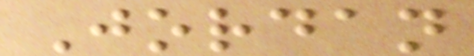Jordan
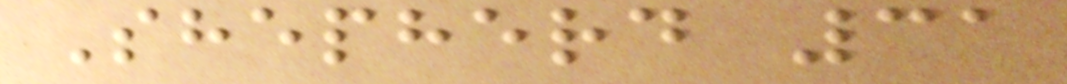Shepherd 31
